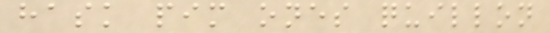hask pim ones quillon
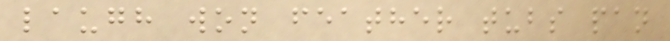laugh won feather tubs pan
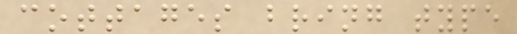cottages bring type
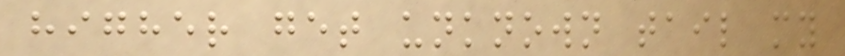higher get unknown tail my
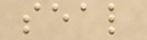seal
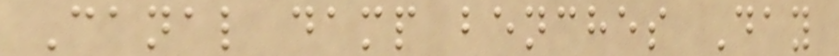Canal damp benches Day
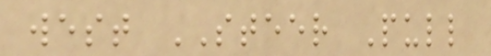west STEER Pull
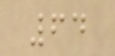64
